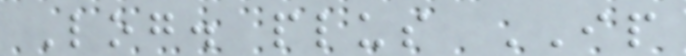Log. plus IP
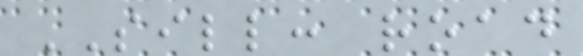SILL: road
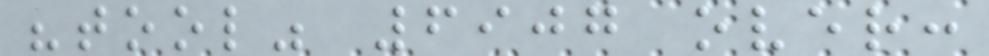"tool" 6907 over:
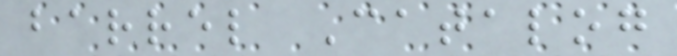barrel Catalog
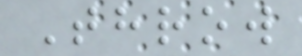Throw
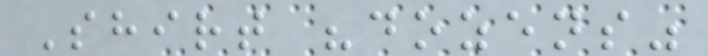Shirt "dozens"
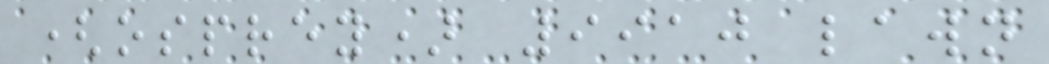(osprey) 9910 lawn
